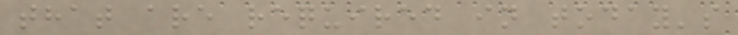that are required in today's
